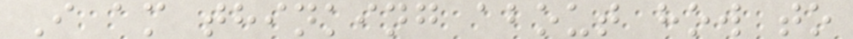I am thinking about how to
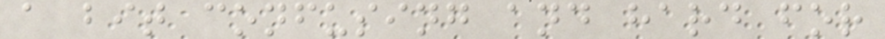a bit confusing and hard for
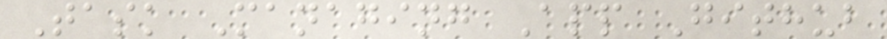Task Managing App Github
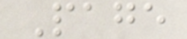Page
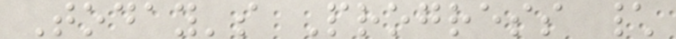Today's Progress \
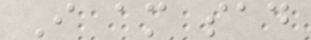I am sad
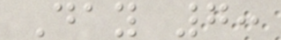Day 7:
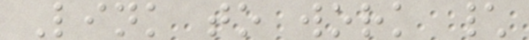Link to work \
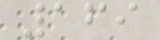169
